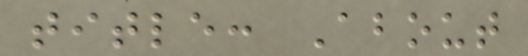title: About
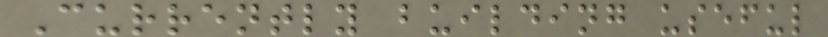Currently building useful
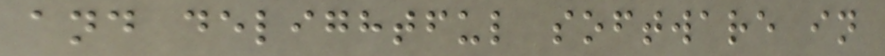and delightful software in
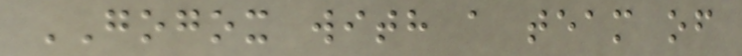GOGOX with a team of
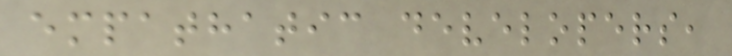empathatic developers,
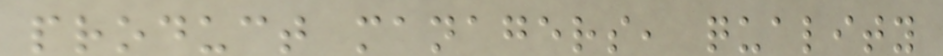product managers, quality
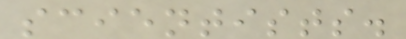scientists.
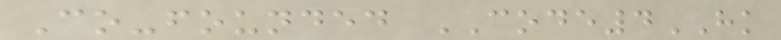Co-founded CODE4HK
